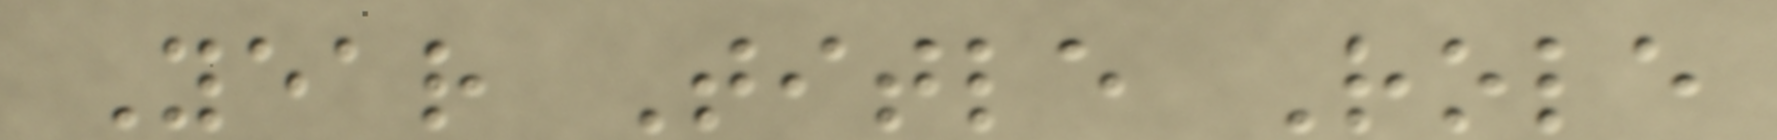Year Title Role
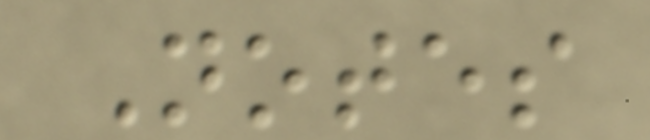Notes
